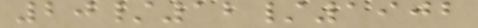20/12/1902
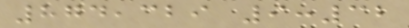874,329 9:32
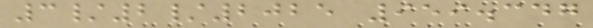3/2/2025 959.347
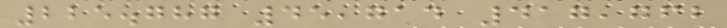225.787 45,714 417,762
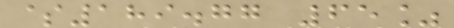$189.77 65%
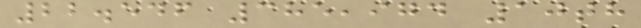22.546 385,974 10th
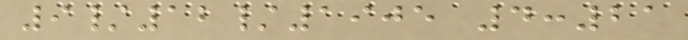9/12/1905 4:21
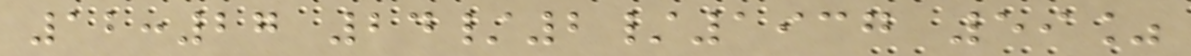12:27 24/2/1937 59%
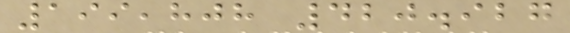199,808 420.927
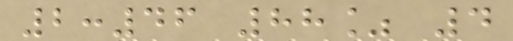2:46 88% 4
